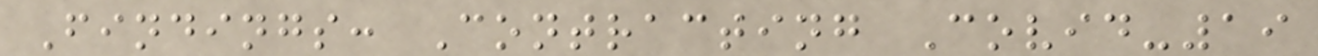Findings: Contracting Covid-19
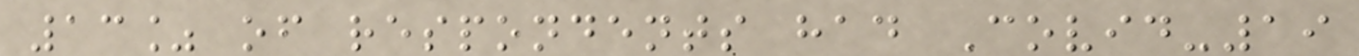13% of respondents had Covid-19
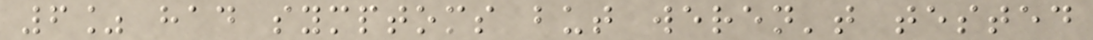6% had symptoms but weren't tested
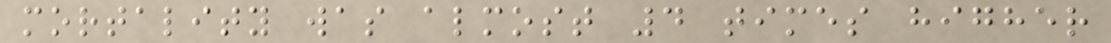mortality was almost 4 times higher
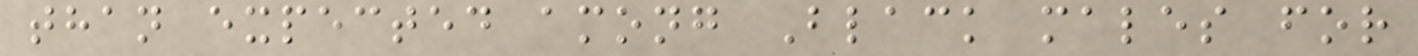than expected among Black males for
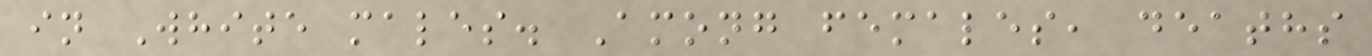in White males. Among females, deaths
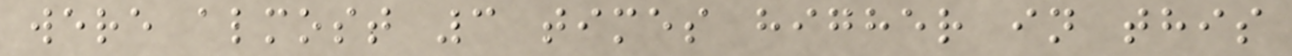were almost 3 times higher in this
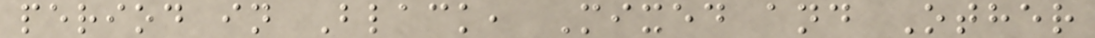period in Black, Mixed and Other
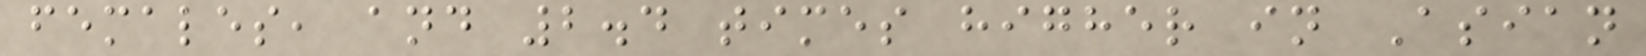females, and 2.4 times higher in Asian
